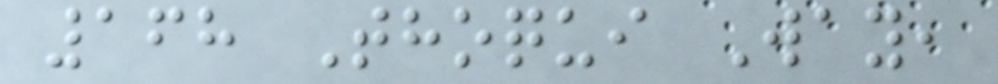168 Thoqui Way,
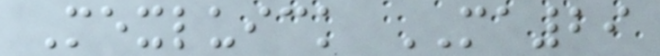Mexluick MA29
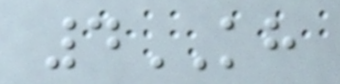4KH
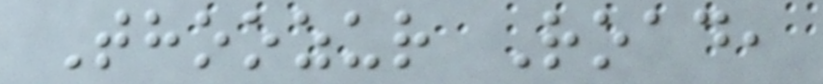Thoozur Road,
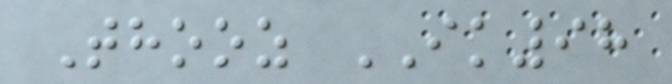Thooz IK98
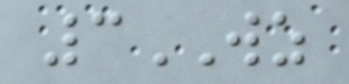3WZ
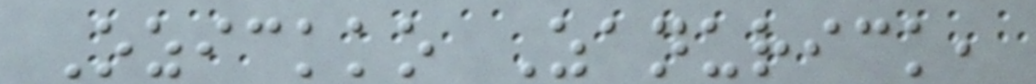Ozickko Zanurick,
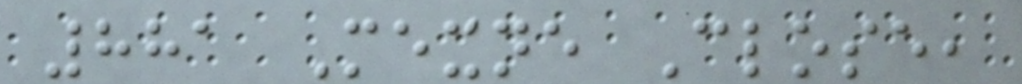881 Mexne Close,
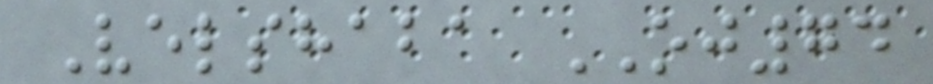Velshaba OJ74
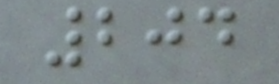204
